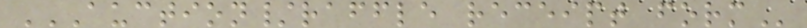AUCTION/RAFFLE RECEIPT FORM
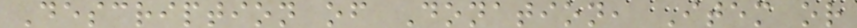Description of Donation, Item or
